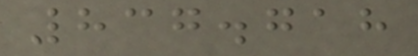837.718
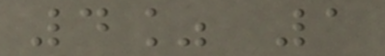4% 1
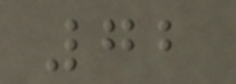72
